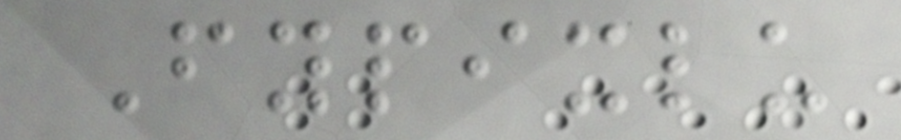Fypixlu
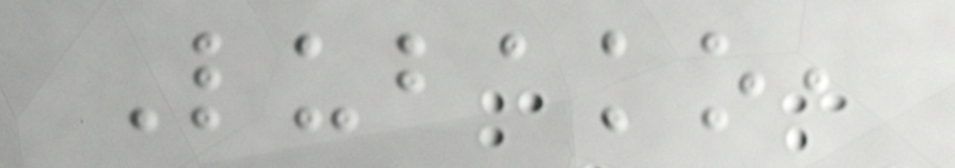Lubako,
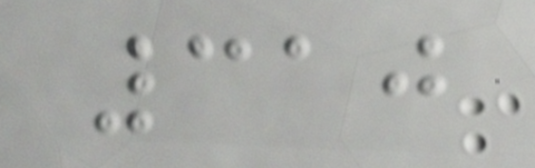310
